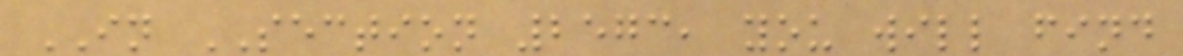IN SECTION 2573, you will find
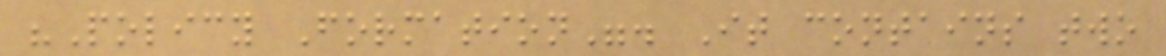"Policy Formation". It contains two
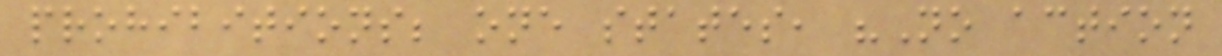prohibitions; one states, "No action
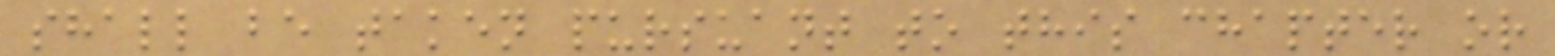shall be taken pursuant to this chapter or
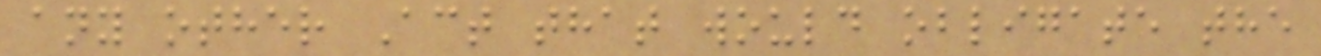any other Act that would obligate the
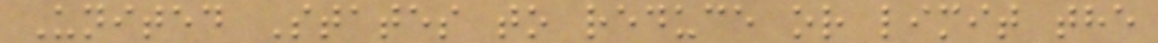United States to reduce or limit the
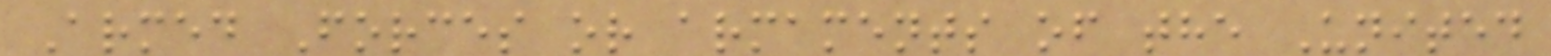Armed Forces or armaments of the United
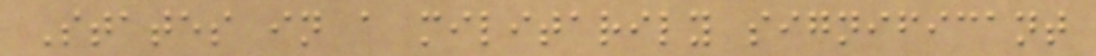States in a militarily significant
